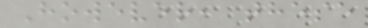However, these
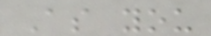As you
